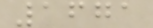1671
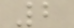2
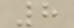8
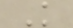K
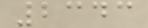2343
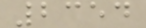2354
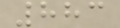883
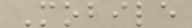Mobile
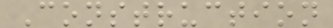Construction
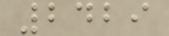2429
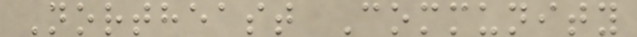Northeast Community
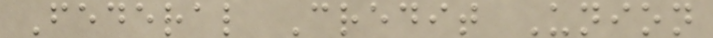Federal Credit Union
